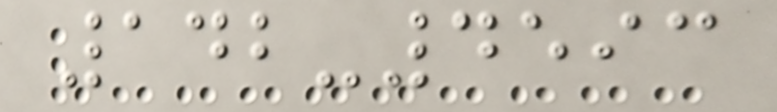142-4593
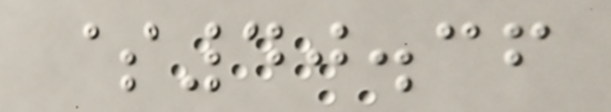$40.36
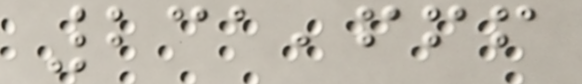231,666
